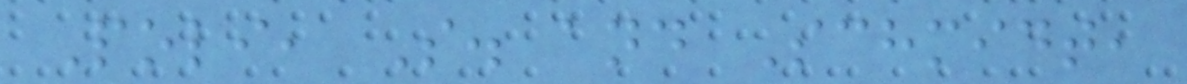Poli, S. and Schmidt,
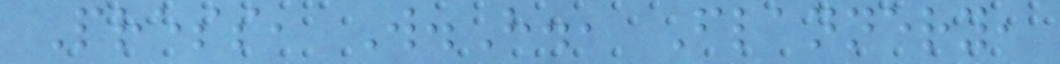Press, W.H., Flannery,
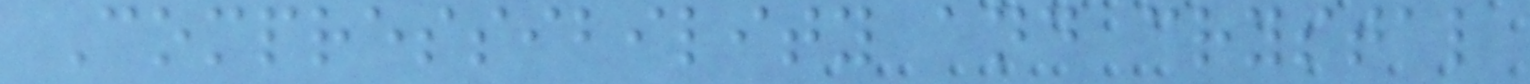Compressibility and crystal
